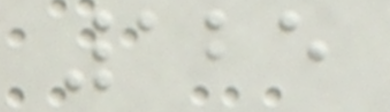125
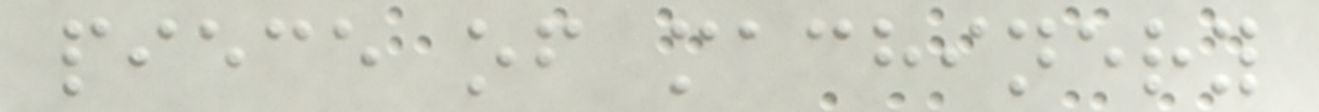piece of machinery
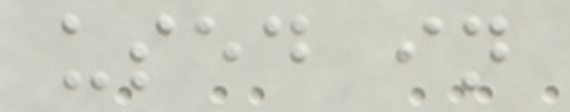used in
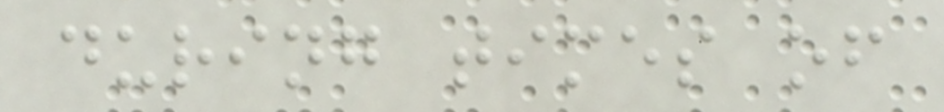during times of
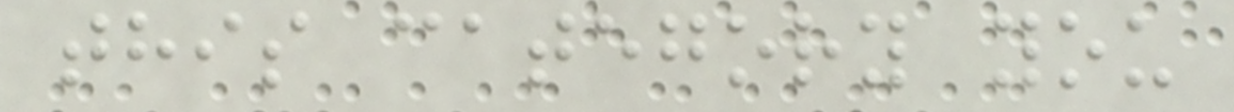this category you
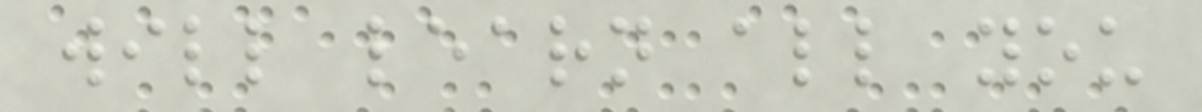will learn all you
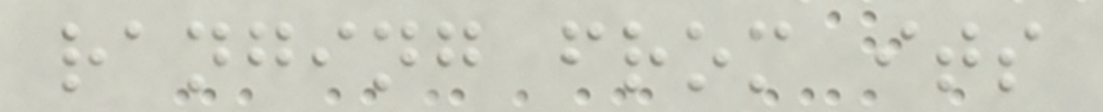ranging from its
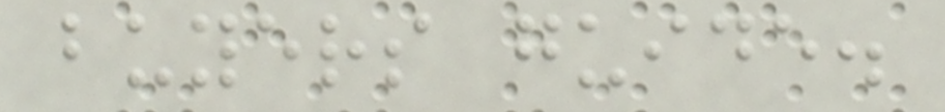buyers guide.
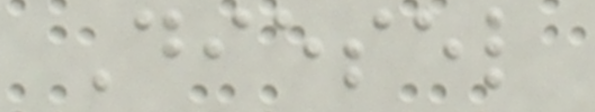Diesel
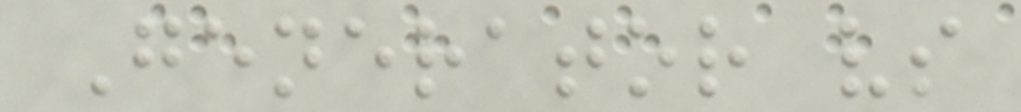Generator vs
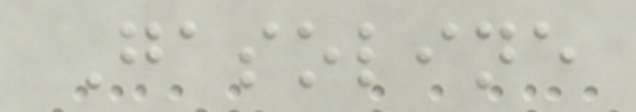Gasoline
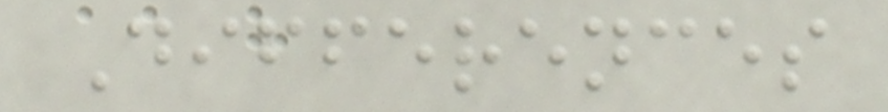Differences
